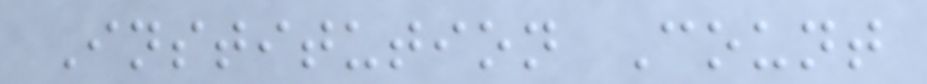Institution Count
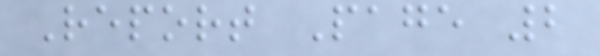Report Page 2
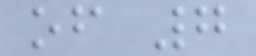of 7
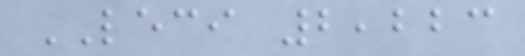LECI 2,223
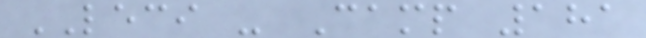LECI - Camp 181
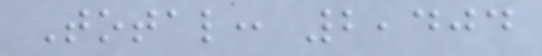Total: 2,404
